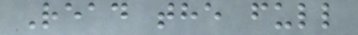Read the full
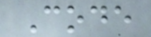Code
